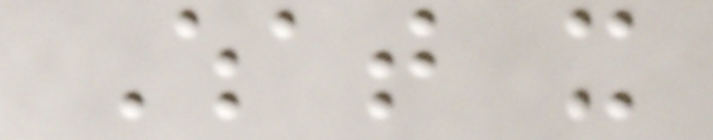What it
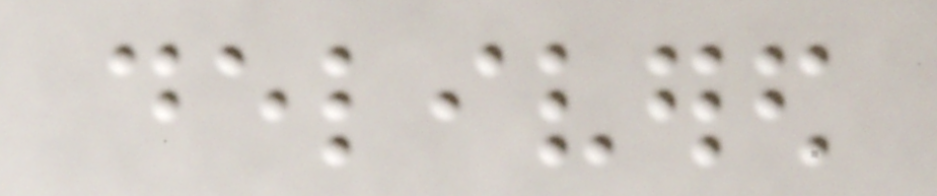delivered
